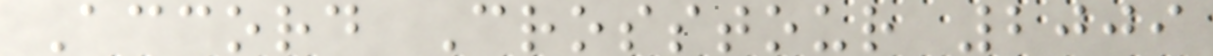Accord Crosstour 2009
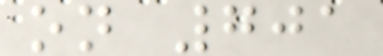on 701
